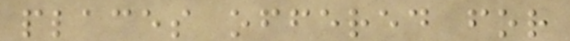places offered for
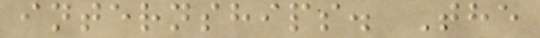internships. The
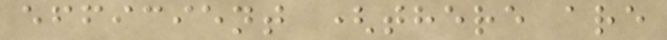efficient (there are
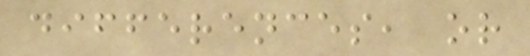differences, or
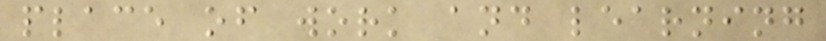place of work and learning
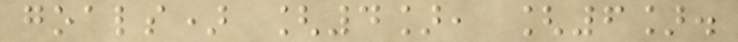goals) [4], [6].
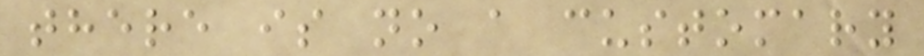there is no a customary
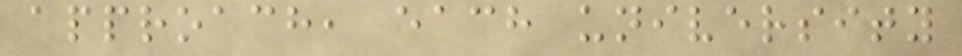approach, each university
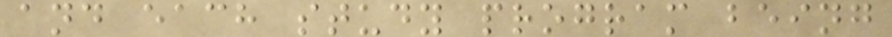and each study program being
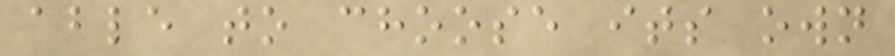able to choose its own
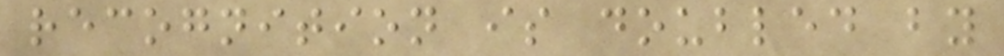recognition is doubled by
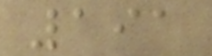191
